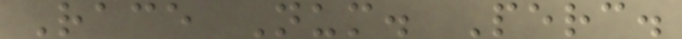Race Num. Perc.
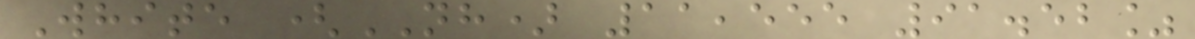White (NH) 11,555 91.52%
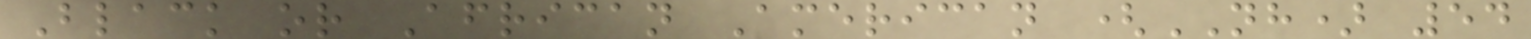Black or African American (NH) 54
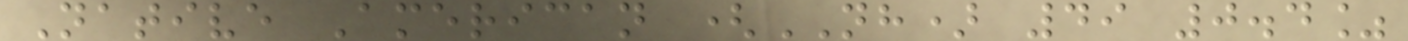Native American (NH) 49 0.4%
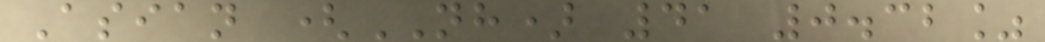Asian (NH) 41 0.32%
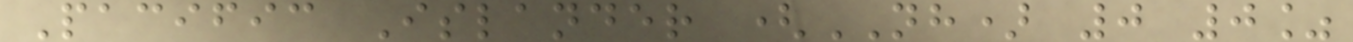Pacific Islander (NH) 0 0%
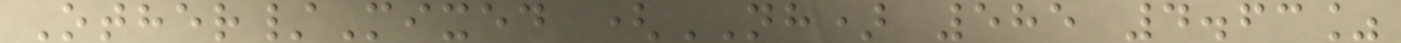Other/Mixed (NH) 585 4.63%
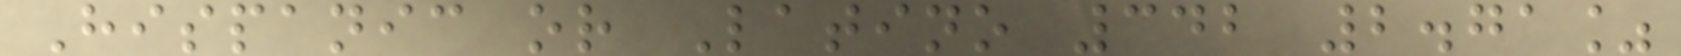Hispanic or Latino 342 2.71%
